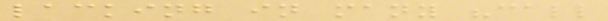lacking in many "call
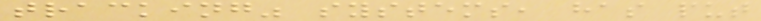tracking" systems, has put
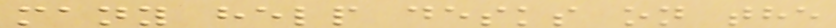many help desks on the
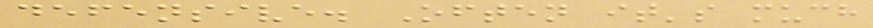defensive. Often it's much
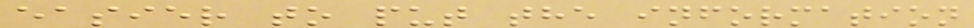easier to put the information
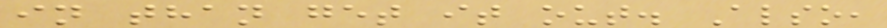in than get it out. Also,
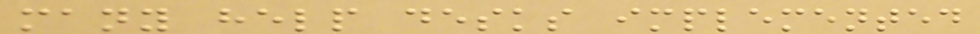many help desks implemented
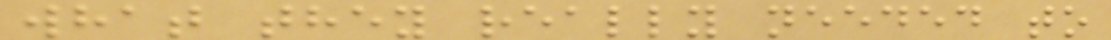what they really needed to
